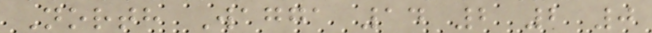North Wagga 14 2 2 0
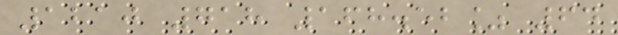1210 718 168.52% 64
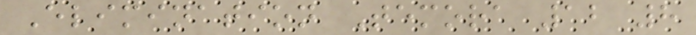Elimination Temora 12 8
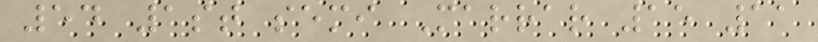54 1st semi Marrar 15 11
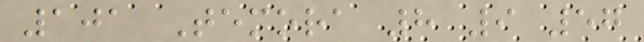101 Temora 8 9 57
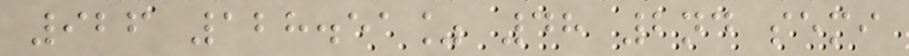926 128.51% 48 2nd semi
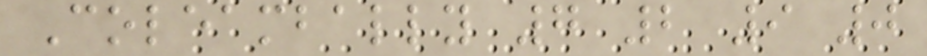Coleambally 7 2 9 0
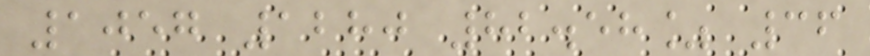1057 1280 82.58% 36
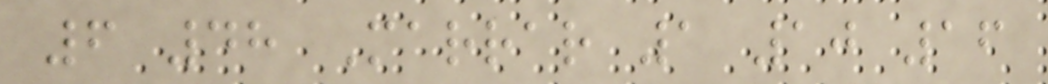6 48 Marrar 1 10 16
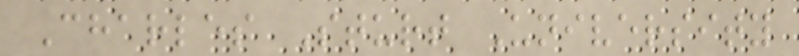Charles Sturt University
